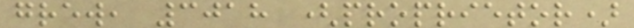grew, 3018 (proprietor)
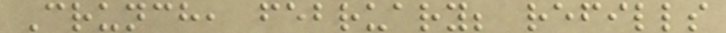Crunch, february; refills
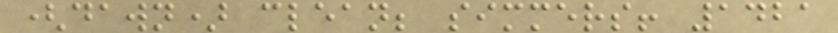(dawn) clean; simmers! 1421
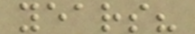years?
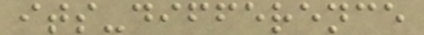its-difference
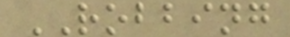ROBBING
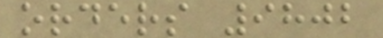orders 9802
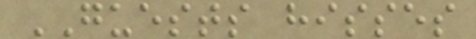GUESTS hisses
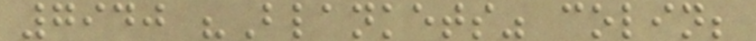7940 "Blankets" colin;
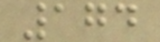174
